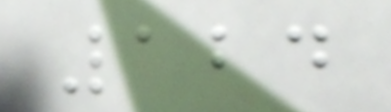124
